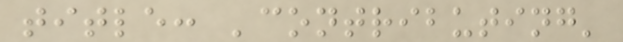title: 'contributing'
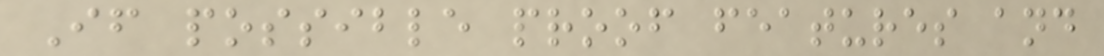If possible proof features and
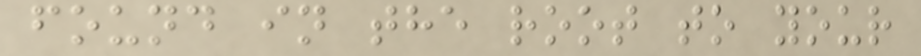found in the root to your
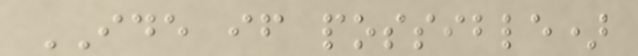IDE if possible)
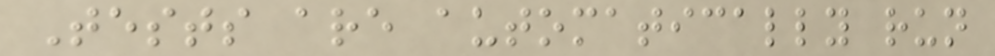Tests are automatically run
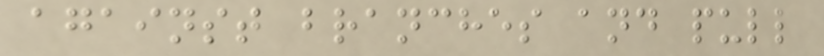against branches and pull
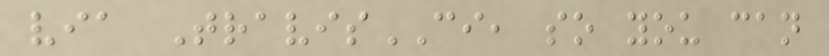via TravisCI, so you can
